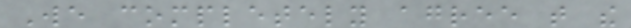We completely agree that the
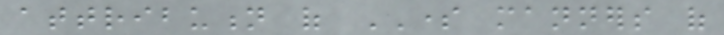attribution of SOME manners of
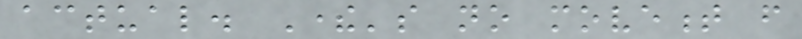actual. There's no movement from
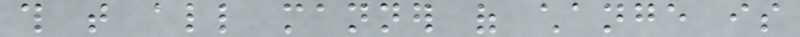this that all manner of change is
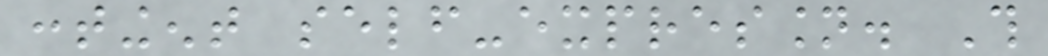contingent self-expression. This
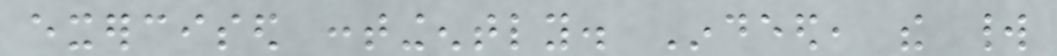exercised contingently. Indeed, the world
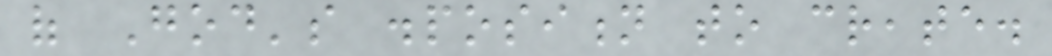of God's disposition to create.
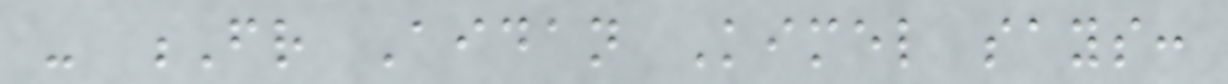- Fr Aidan Kimel says:
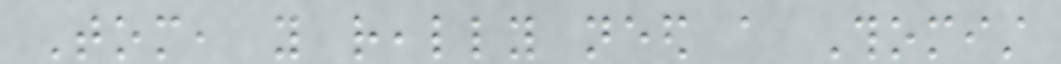Tom, you really need a Thomist
